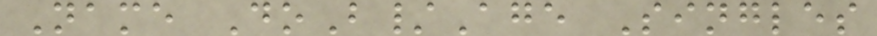Name DoB/Age Singles
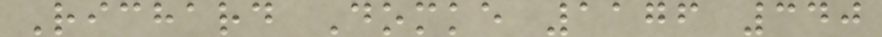Richard Domke 1176 340
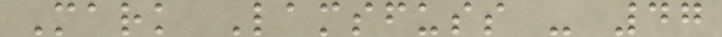Mark Lamsfuss - 47
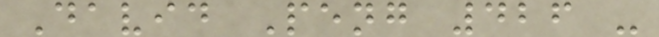David Peng 426 -
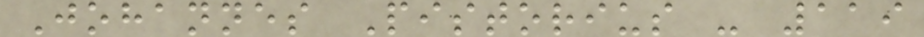Johannes Pistorius - 119
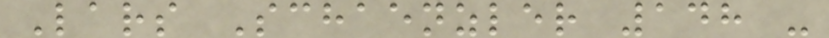Lars Schaenzler 148 -
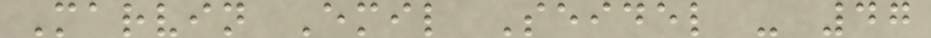Marvin Emil Seidel - 47
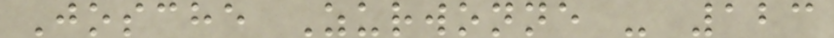Josche Zurwonne - 123
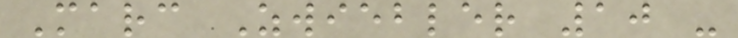Marc Zwiebler 10 -
